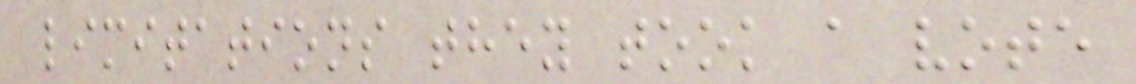limitations they took a vote
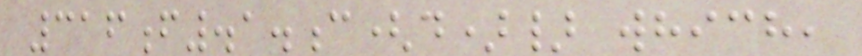316f.1.c(d)} which,
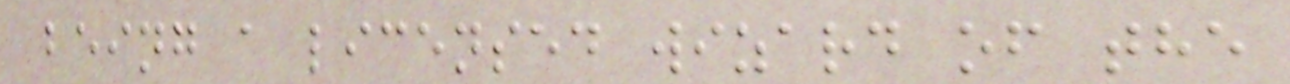being a licensed wizard of the
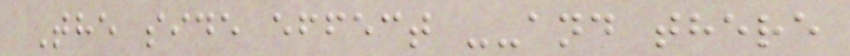The side effect --and there
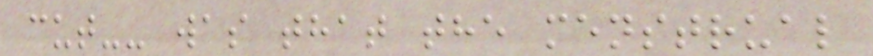cut-- was that the menstrual
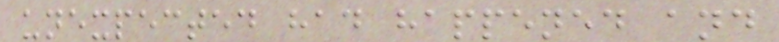unexpected had happened and
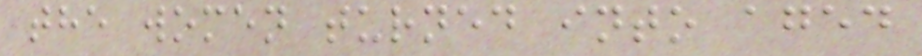the women turned into aged
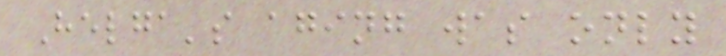Helga's aging was only
